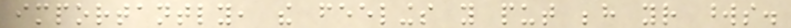importantly, the feelings you put behind your words.
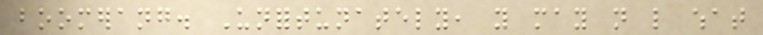boomerang. Unfortunately, you may not like what
